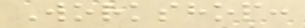Workshop:
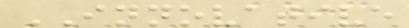INNOVATIVE
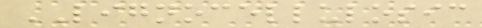LIGNOCELLULOSIC
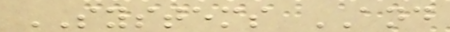SYSTEMS AND
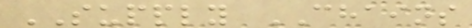SUPPLY CHAINS
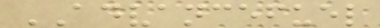ADVANCEFUEL
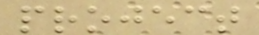project
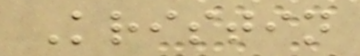Kristin
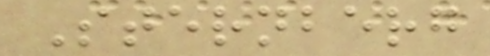Sternberg
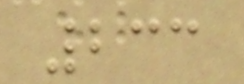233
